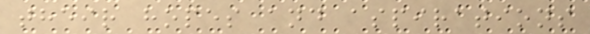their hopes and aspirations
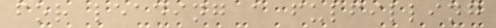for leading a fulfilling
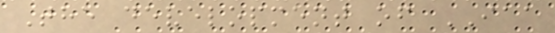The development of IAA
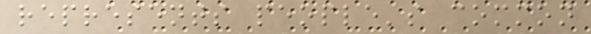represents people's common
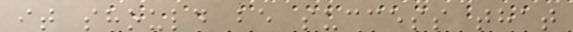it should be success that
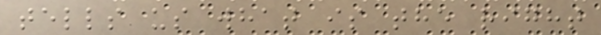tells us what is the right
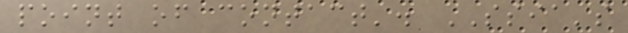point of contact'. SSIA's
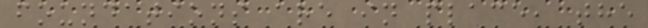foundations are in place, the
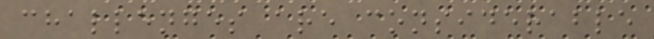challenges are considerable
